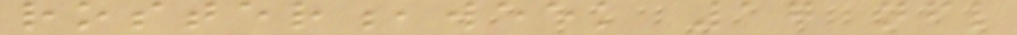roster,week 17 nfl
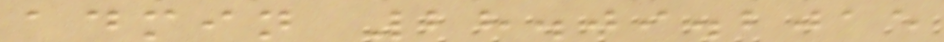admin 28.09.2015
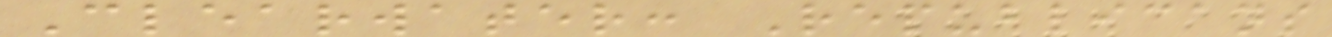Clearwater: Republicans
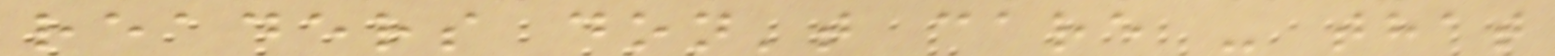readers don't care - that
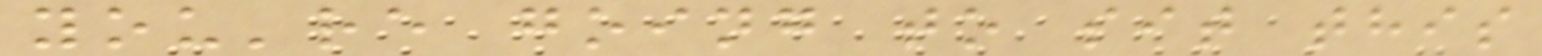you're going to sit this
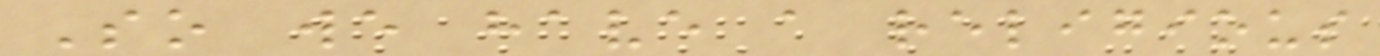So we have a religious
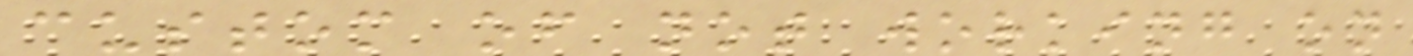custom of not working on
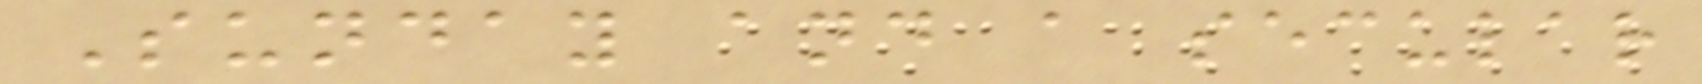Sunday and a secular
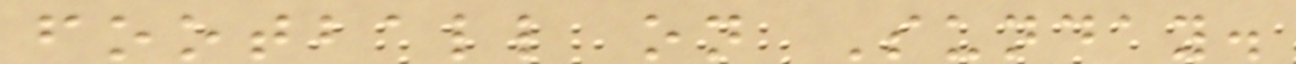football on Sunday.
